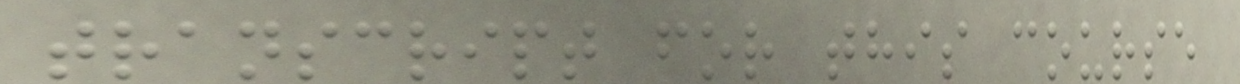transcript for this course
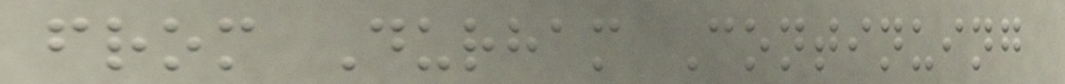from Durham Continuing
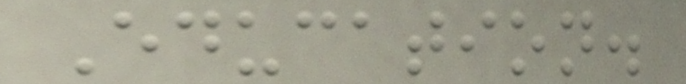Education.
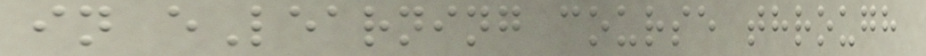in eLearning course through
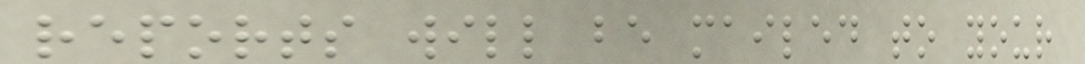reports will be mailed to your
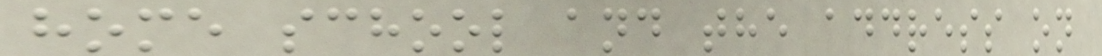home school and the address on
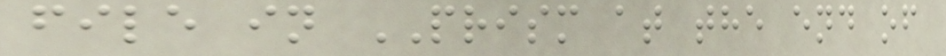file in PRISM at the end of
